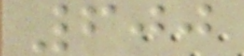600
